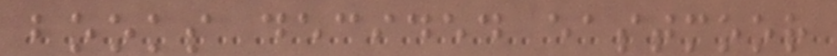books decided eastmoor
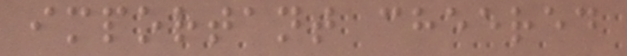important cheered
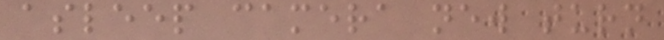asleep camera new turn
